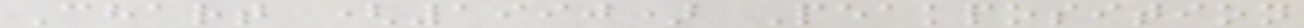Chart (1990) Peakposition
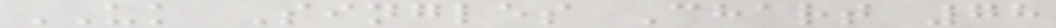UK Singles Chart 78
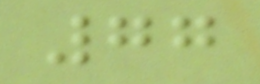77
